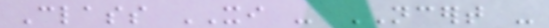Class XI - NCERT -
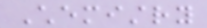Chemistry
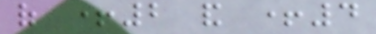of +2 and +4
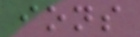ions
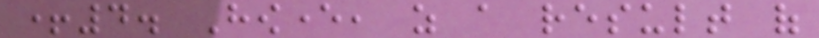+4. However, as a result of
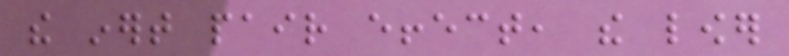the inert pair effect, the lower
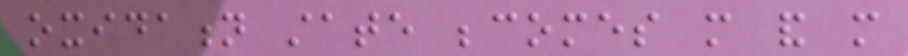oxidation state becomes more and more
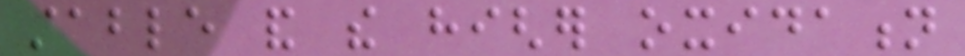stable and the higher oxidation
